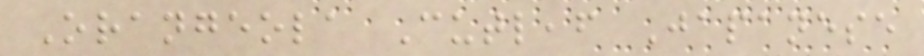Orangeola Cutleaf Japanese
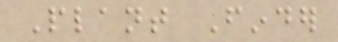Plant Finder
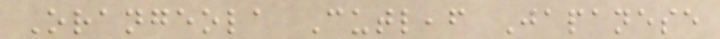Orangeola Cutleaf Japanese
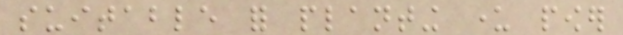suitable for planting under power
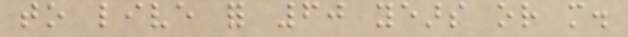to live for 60 years or more.
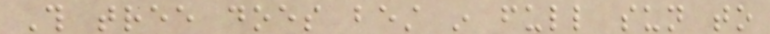This tree does best in full sun to
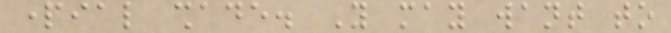partial shade. You may want to
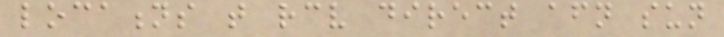locations that receive direct afternoon sun
